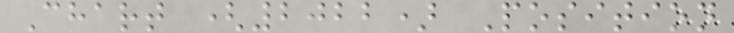Chart (2022) Position
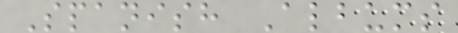Spanish Albums
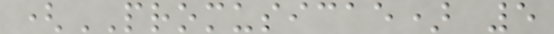(PROMUSICAE) 5
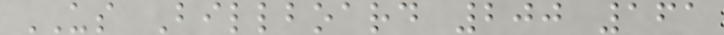US Billboard 200 161
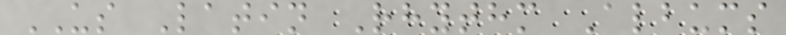US Latin Rhythm Albums
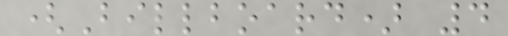(Billboard) 4
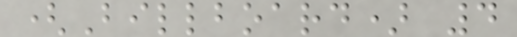(Billboard) 4
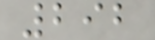292
